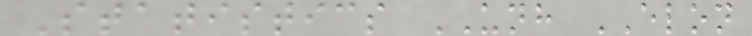Statistics UNH ELON
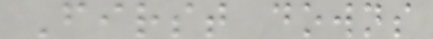First downs
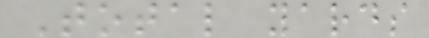Total yards
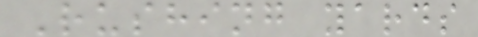Rushing yards
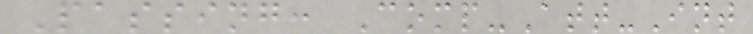Passing: Comp-Att-Int
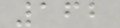162
